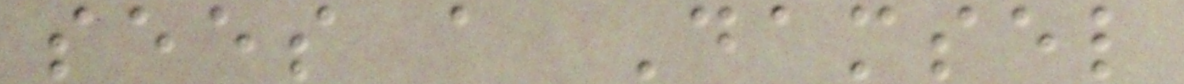sees a Damsel
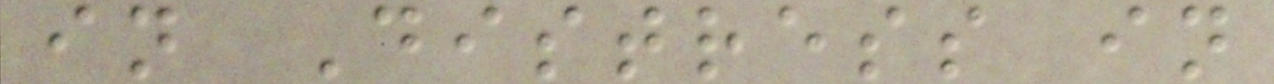in Distress in
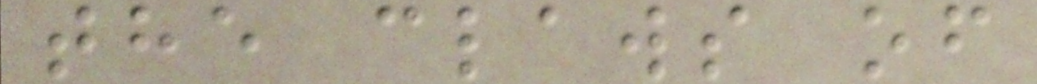the claws of
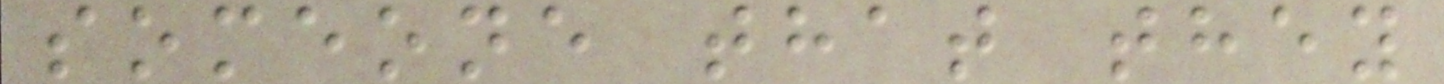someone that they
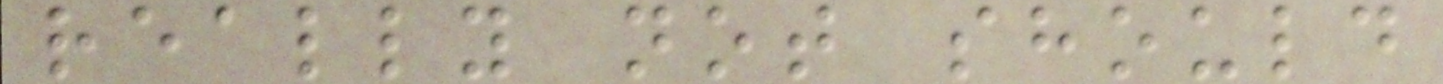really not should
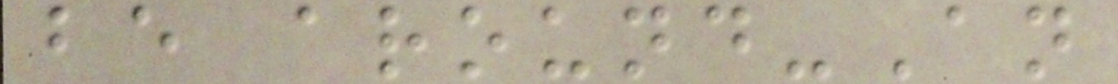be around-An
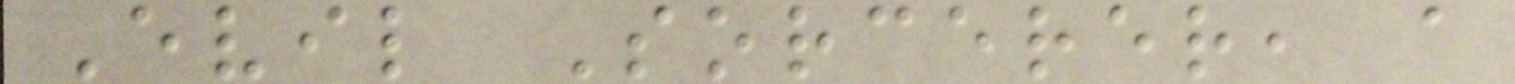Evil Sorcerer, a
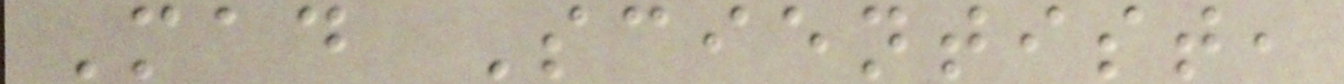Mad Scientist,
